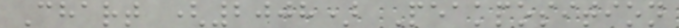Chart (2008) Peakposition
